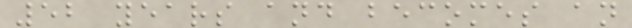52 years and becomes an
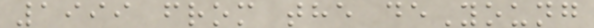1999 from the deYoung
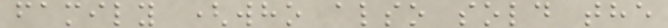family (who also sold the
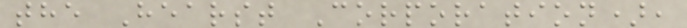the Hearst Corporation),
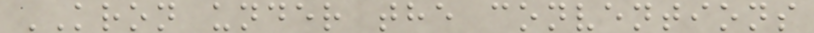KRON under the conventions
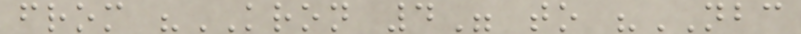from "KRON 4" to "NBC
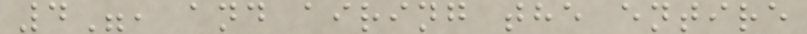4", and airing the entire
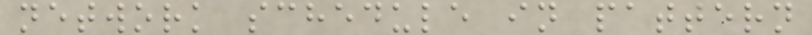network schedule in pattern
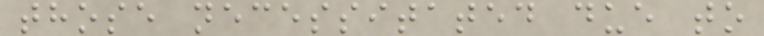those necessitated due to
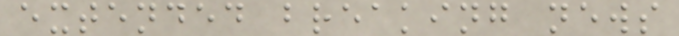extended breaking news
